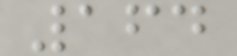164
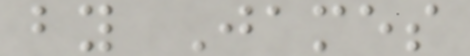by James
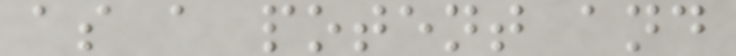as a potent and
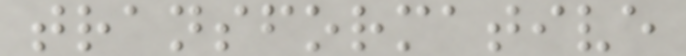transformative
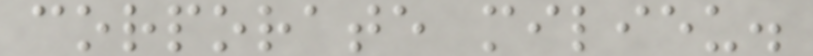corporate milieu.
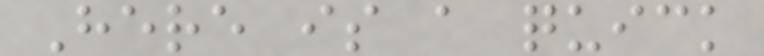Here is a quick
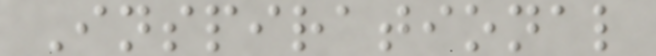Inspirational
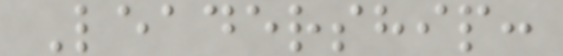Leadership:
